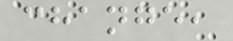change,
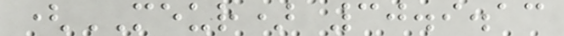(MEUR) 30.9.13
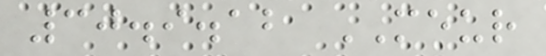30.9.12 MEUR
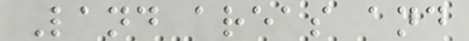Land areas and
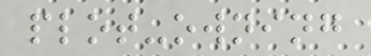plot-owning
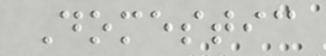Domestic
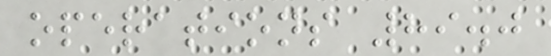operations 89.0
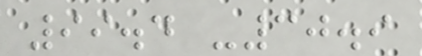99.4 -30.9
